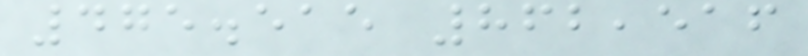475.515 862,516
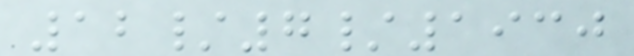12/7/1930
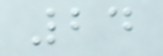24
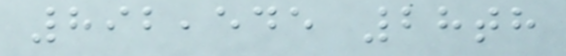892,545 28th
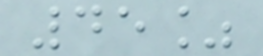45%
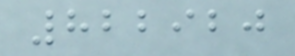822920
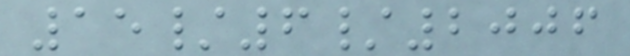15/6/2006
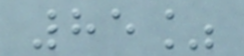85%
